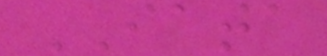IATA
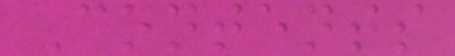Contents
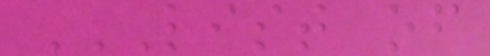LIST OF
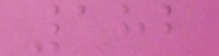182
